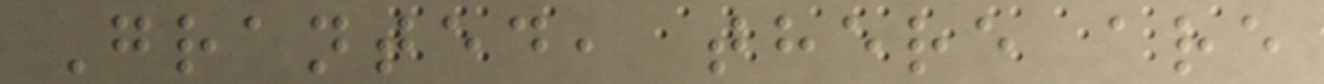Granted, there are
